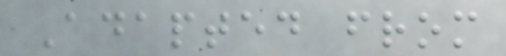Adapted from
